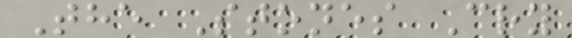The Stones Cry
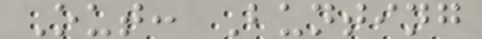Out: Bunting
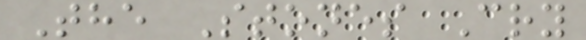The Stones Cry
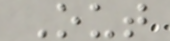Out
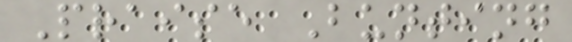Praise Bunting
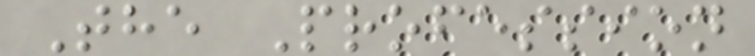The Profession
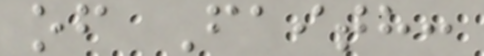of Faith:
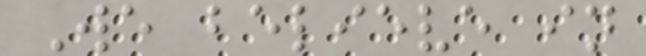We believe in
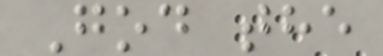God the
